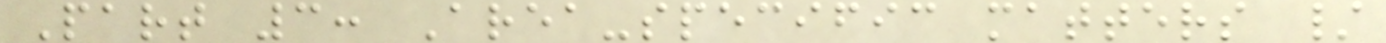Part 3: Area-specific matters /
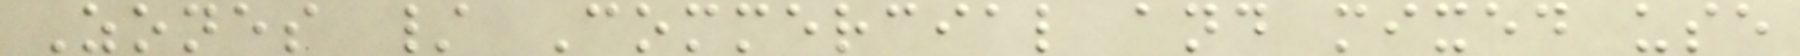Zones / Commercial and mixed use
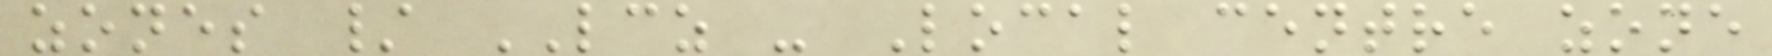zones / LCZ - Local centre zone
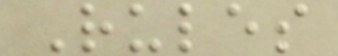Rules
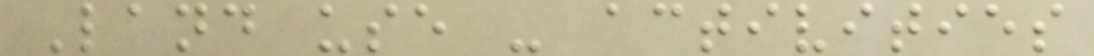Land use - activities
